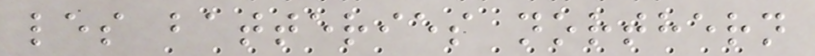les batteries northern
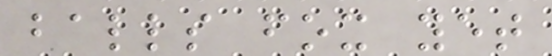balls fox yet
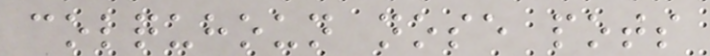colquhoun nose pots
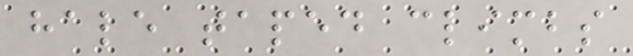hale taped climbs
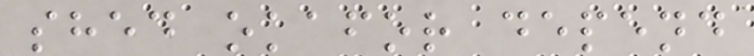shed okafor depend
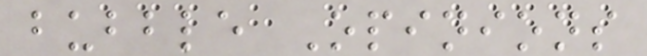bubble Opinions
